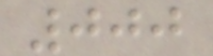000
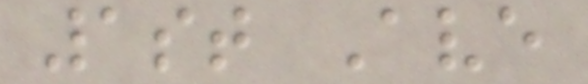1st Ave
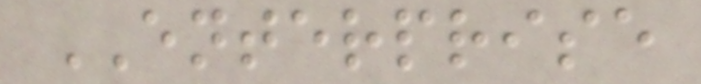ENTERPRISE
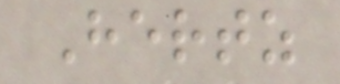Hertz
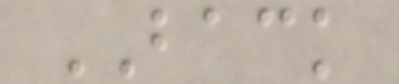BACK
